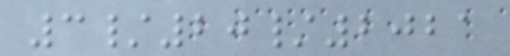3/20/2021
